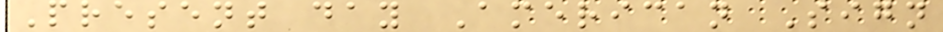Present day American Sign
